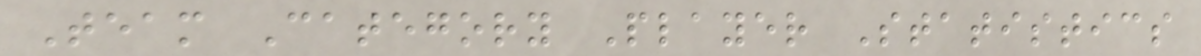Team Category Player Statistics
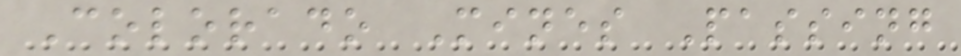Colorado Mines Passing
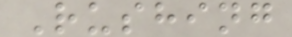Rushing
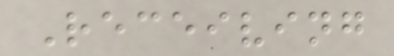Receiving
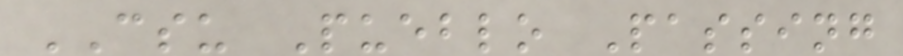CSU Pueblo Passing
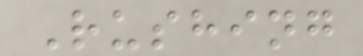Rushing
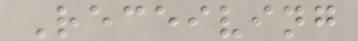Receiving
